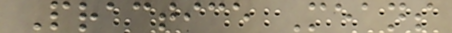Practice Means
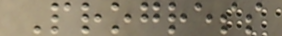Progress
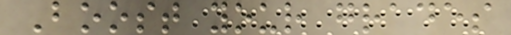Boost your grades
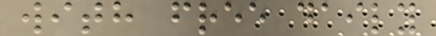with free daily
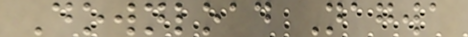Download Nagwa
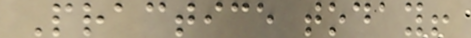Practice today!
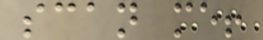scan me!
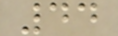44
